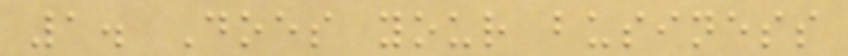1. Does your business
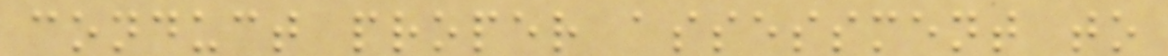conduct proper assessment to
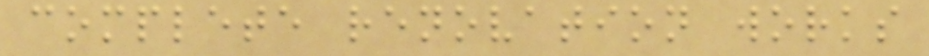complete renovation works
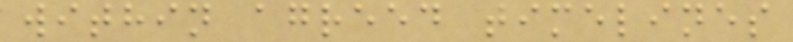within agreed timelines
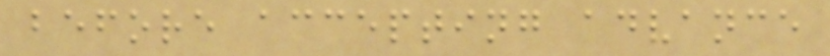before accepting advance
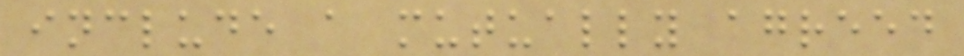include a mutually agreed
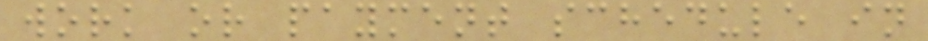work or payment schedule in
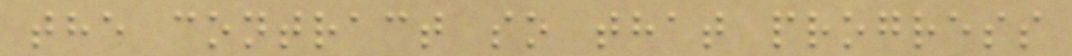the contract so that progress
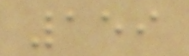159
